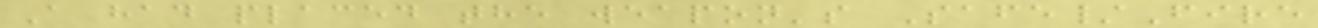A had placed the weapon's Safe/Fire
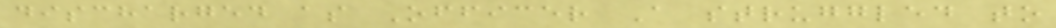discharged as Officer A struggled to
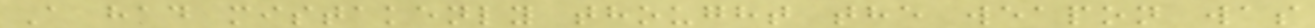A had mistakenly thought the weapon was
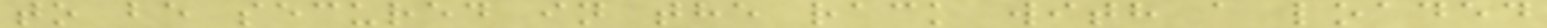to be secured in the rack with a loaded
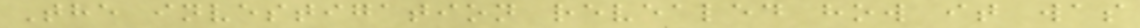The investigation revealed how it was
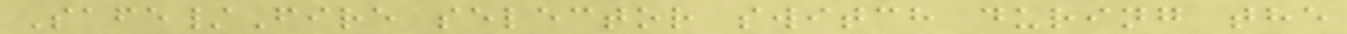Safe/Fire selector switch during the
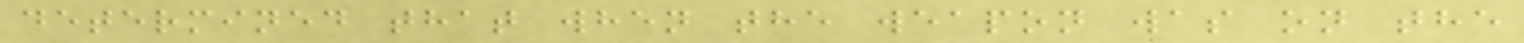determined that when the weapon was on the
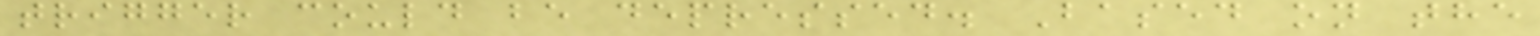trigger could be depressed. Based on the
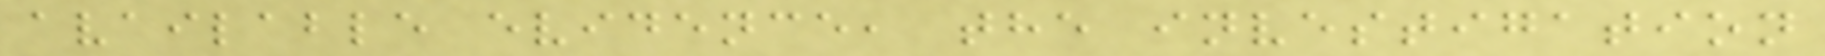available evidence, the investigation
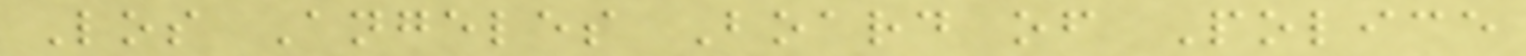Los Angeles Board of Police
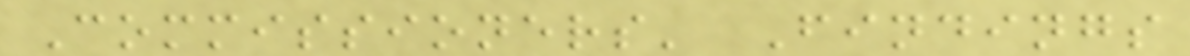Commissioners' Findings
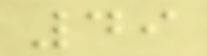49
